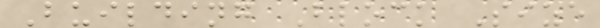Building Block Size
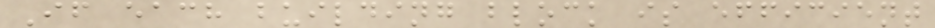If each building block is efficient
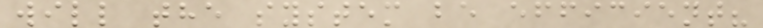will the system be efficient?
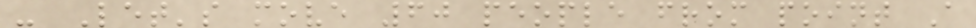- Let's move 60 people from point A
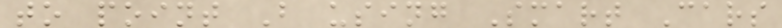to point B using Smart Cars
